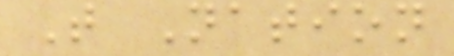T Nation
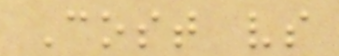Cost vs
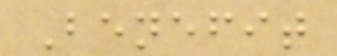Benefit
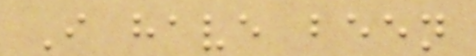I have been
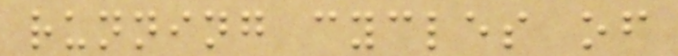running cycles of
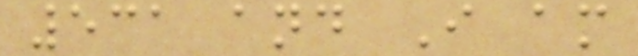531 and I am
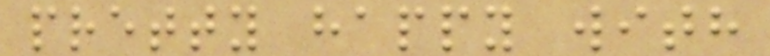pretty happy with
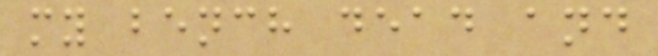my bench dead and
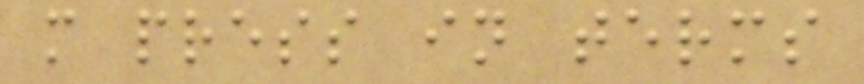m press in terms
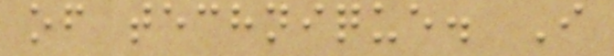of technique. I
